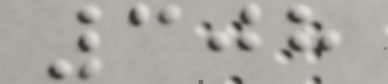308
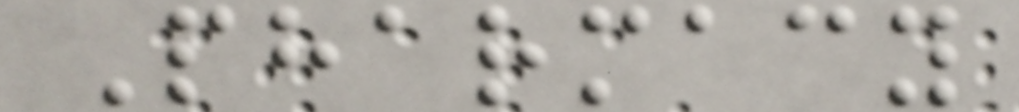Pharmacy
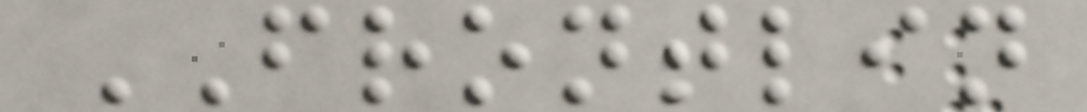FRONTLIN
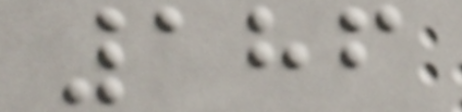186
